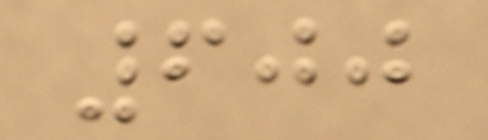600
